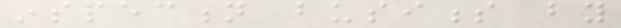inspection business by
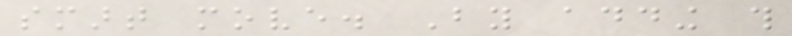smart move. By adding this
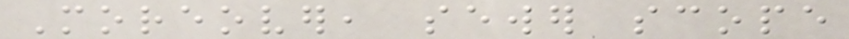Moreover, sewer scope
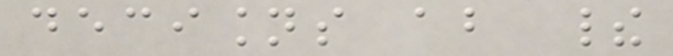decisions about their
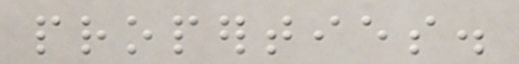properties.
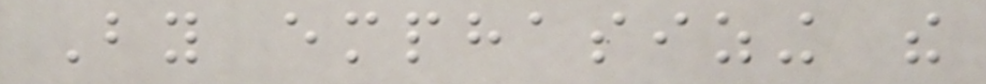By emphasizing the
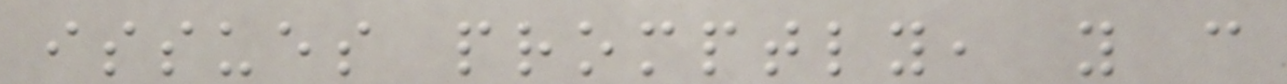issues promptly, you can
